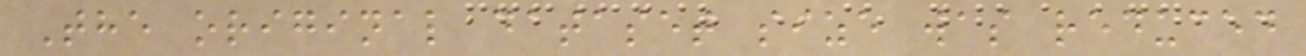The original dataset size was reduced
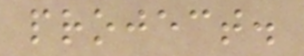project.
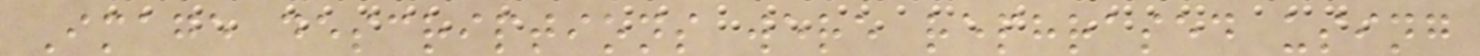Image descriptions were rephrased using
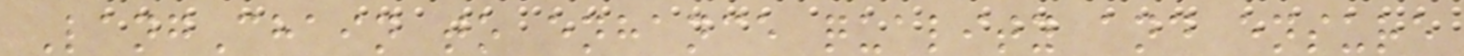LangChain to enhance quality and ensure
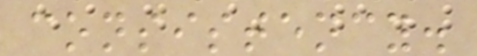consistency.
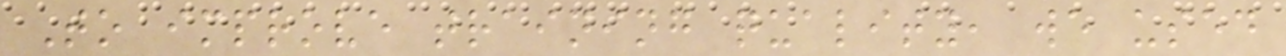To improve training quality, we used
